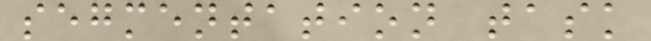segmentation task
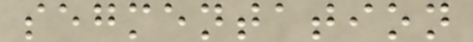segmentation
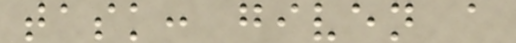task: given a
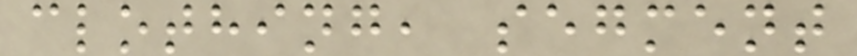clothing, segment
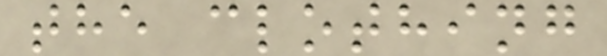the clothing
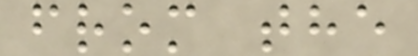from the
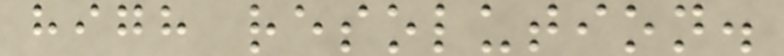high resolution.
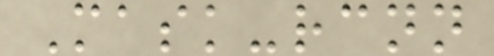Mask-rcnn
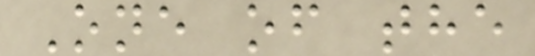One of the
